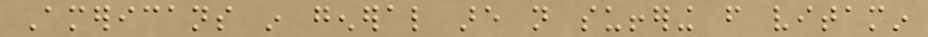Americans in general are not suffering from vitamin
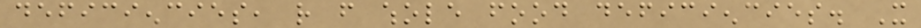deficiencies, rather from whole food deficiencies. It
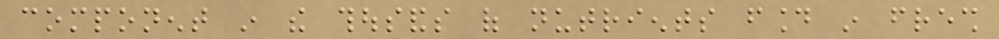component in the thousands of nutrients found in fresh
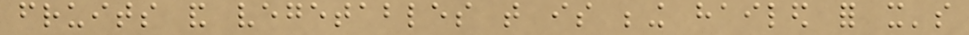fruits and vegetables that is being hailed for it's
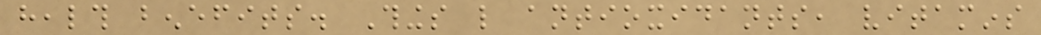health benefits. Things like antioxidants, vitamins
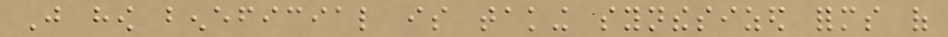Just how beneficial is taking synthesized forms of
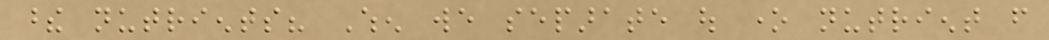these nutrients? When we separate out one nutrient from
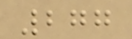277
